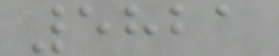5821
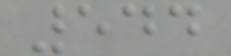544
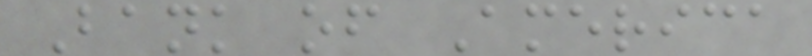Bank of America
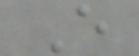E
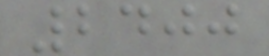2400
